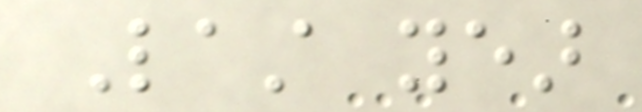Last year
